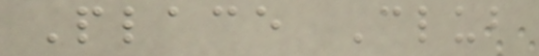Place Club
